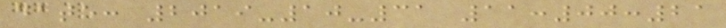date: 2019-10-31 11:00:21
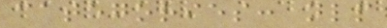categories: nlp
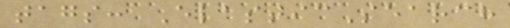tags: ElasticSearch
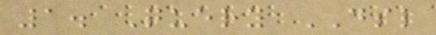1. Query DSL
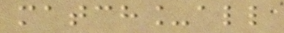match_all
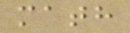math
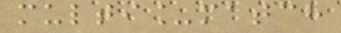multi_match
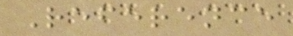Reference
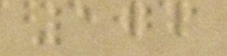176
